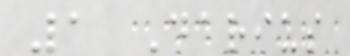1 Darius
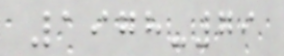1978-79
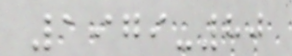1979-80
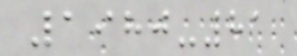1980-81
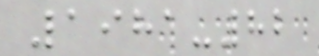1981-82
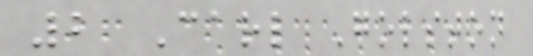2 Carl Golston
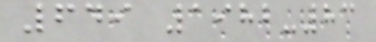649 1982-83
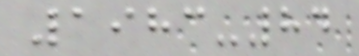1983-84
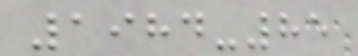1984-85
